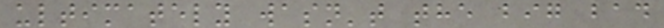ultimately wasn't the big bad
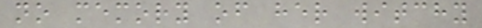no memory of her witchy
